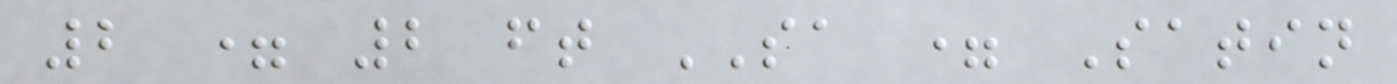2 = 2 ft SA = Satin
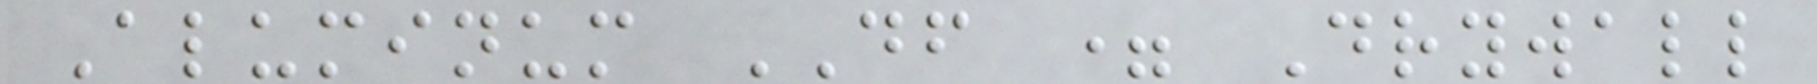Aluminum DF = Drywall
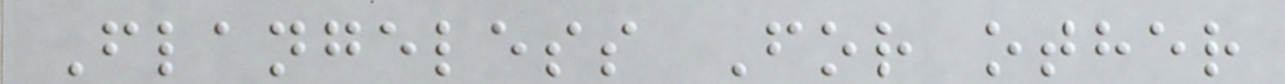Flangeless For other
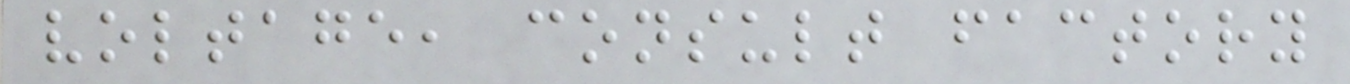voltage, consult factory
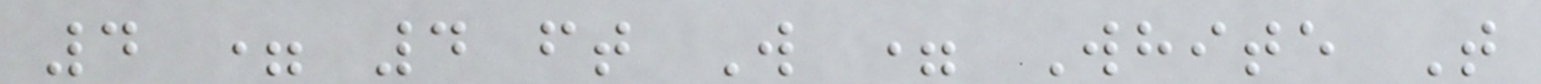4 = 4 ft W = White T
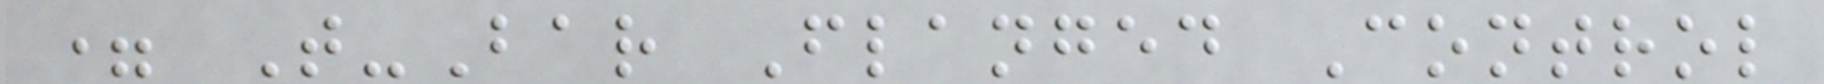= T-Bar Flanged Control
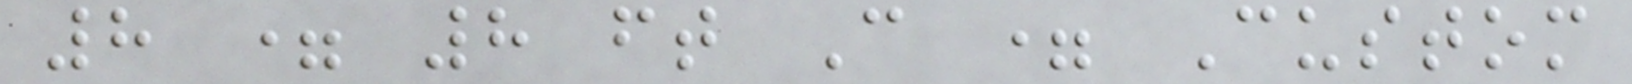8 = 8 ft C = Custom
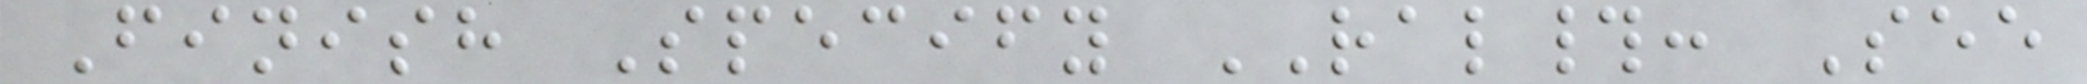Finish Specify RAL#: See
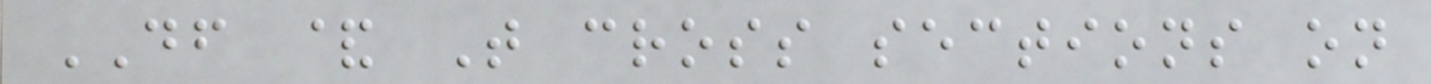DF & T cross sections on
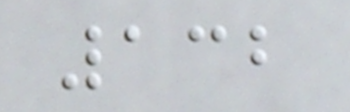132
